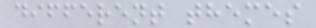different themes
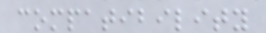compatibility
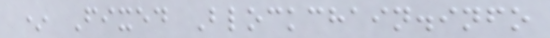* Fixed Blockchain.info
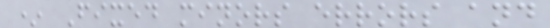* Fixed minors errors and
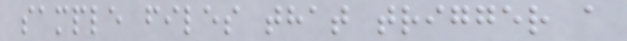sample files that trigger a
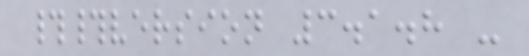##version 3.1.8 -
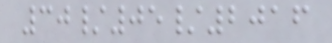30/05/2016
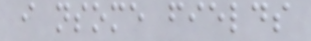i nsome fields
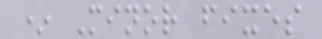* Minor fixes
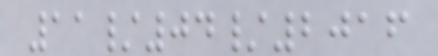11/04/2016
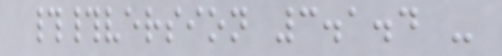##version 3.1.4 -
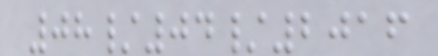08/04/2016
